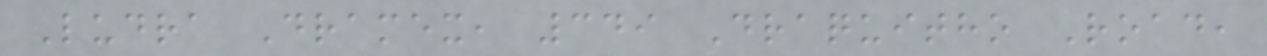Ludra Dramex, 349 Draquitho Road,
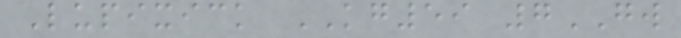Lupixick KG59 7GW
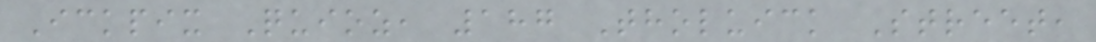Ickpix Quioz, 187 Tholuick Street,
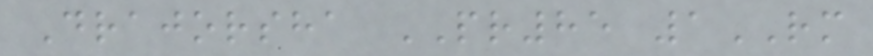Drajorsha PR85 1RM
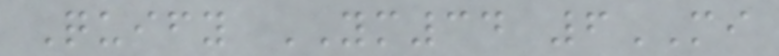Quify YM34 6MI
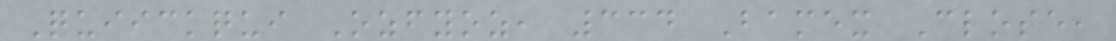Quiickqui Ozfyoz, 334 Bamex Close,
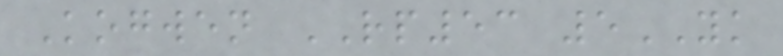Kogwen RP53 5YK
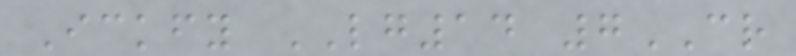Ickfy LG14 7CR
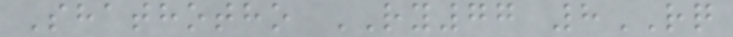Shathotho RY77 8RQ
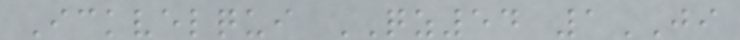Ickvelqui QZ54 1JI
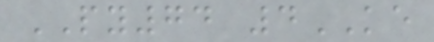PY74 4KE
